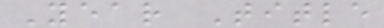Year Title
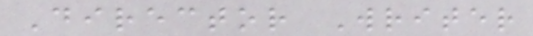Director Writer
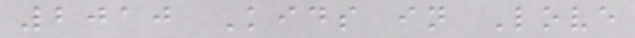2010 Kids in Love
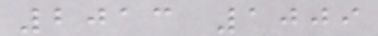2013 1009
